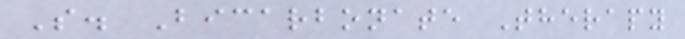S. Bicarbonate Therapy
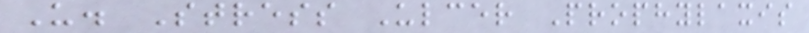U. Stress Ulcer Prophylaxis
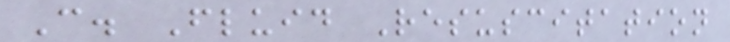C. Fluid Resuscitation
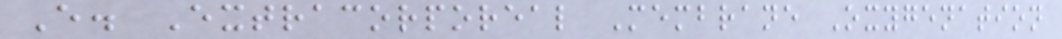E. Extracorporeal Membrane Oxygenation
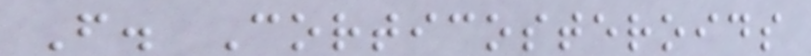F. Corticosteroids
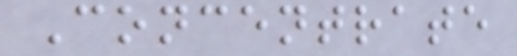Concentrate
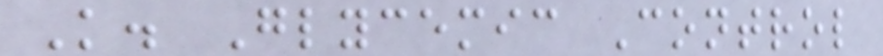K. Glycemic Control
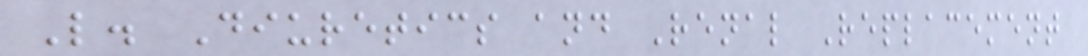L. Diuretics and Renal Replacement
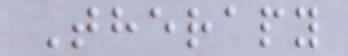Therapy
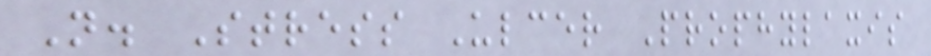N. Stress Ulcer Prophylaxis
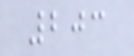203
